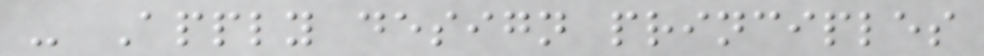- Apply design principles
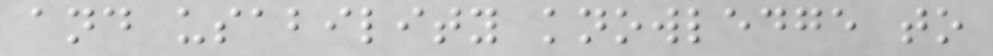and usability knowledge to
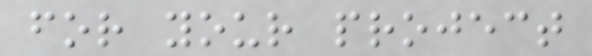for your project
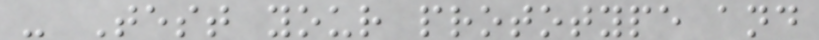- Test your prototype and
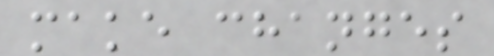make changes
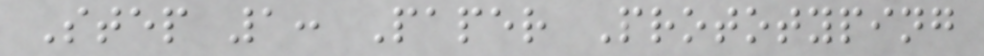Step 1: Paper Prototyping
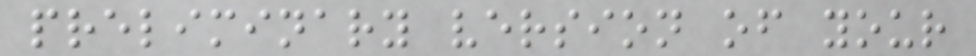preliminary version of your
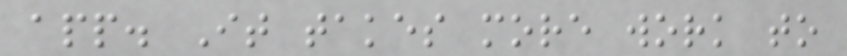app. It takes more work to
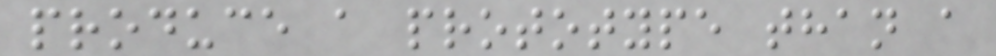produce a prototype than a
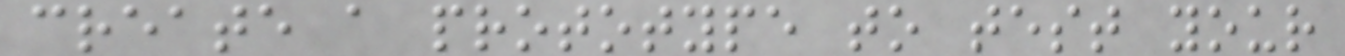create a prototype to test your
